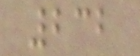232
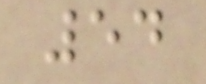54
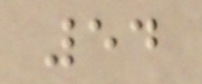54
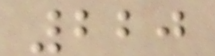220
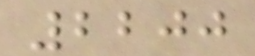2200
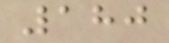180
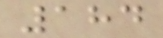184
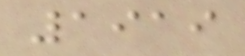1919
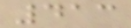413
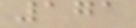171
